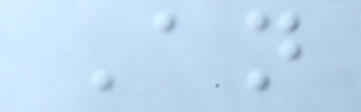An
